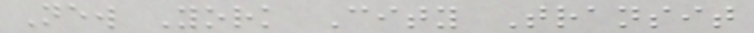New York City Transit
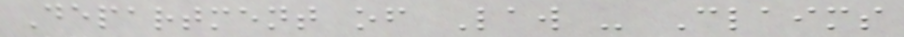Department of Law - Claims
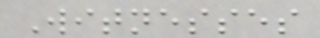Witnesses
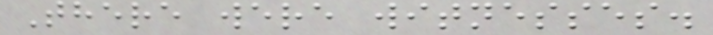There were witnesses.
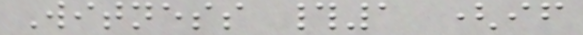Witness #1 (if
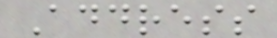Address
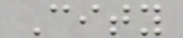City
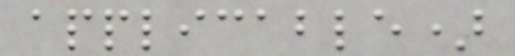applicable)
